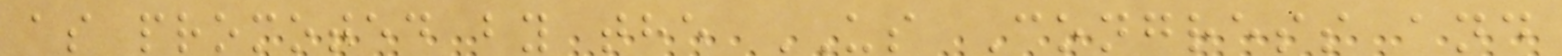as promoted by the US Congress and
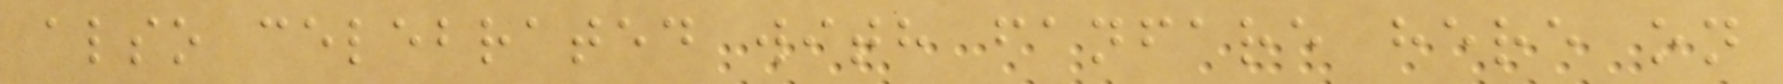also celebrated with fanfare here on
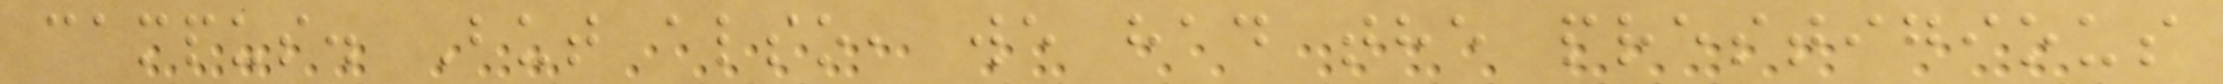campus. But also, we had the prestigious
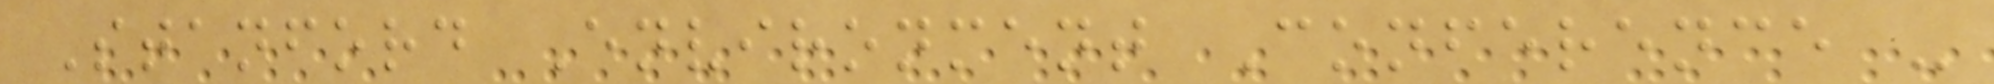Stanford Environment Conference -
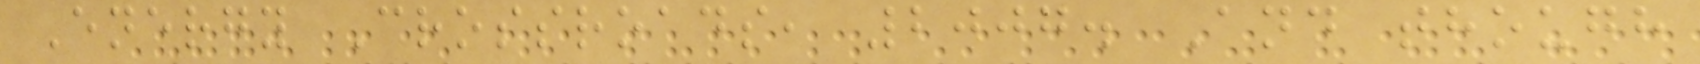Energy Crossroads, 2007. And though
